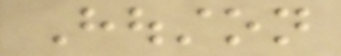Houston
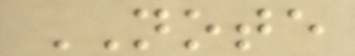NOTE
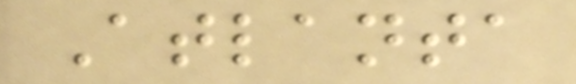Atlanta
